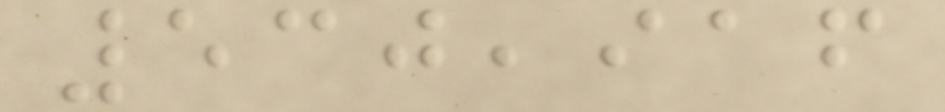530,916
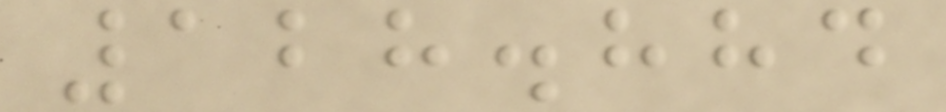128.884
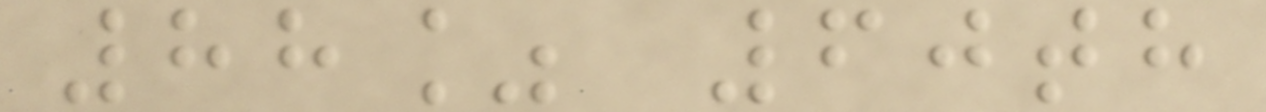88% 60th
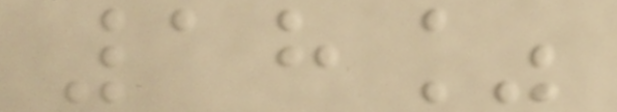18%
